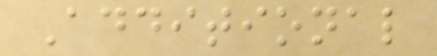Additional
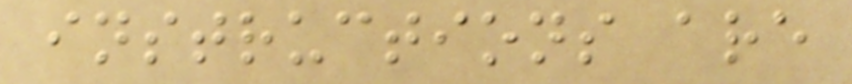instructions are
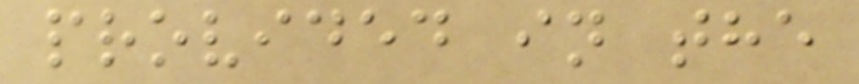provided in the
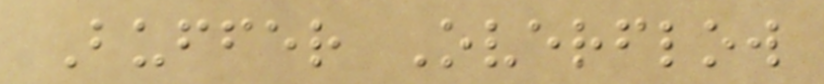Buffer Overflow
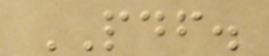PDF.
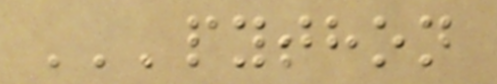'''python
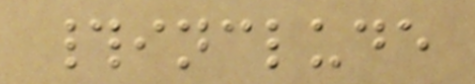#include
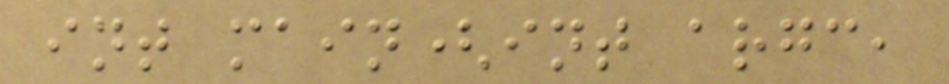int main(int argc,
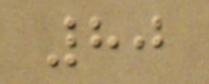80
